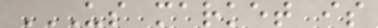US MARKET IS
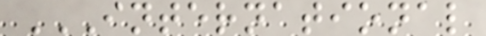INTERNATIONAL
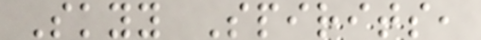Skyy Spirits,
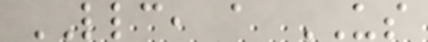LLC, a US
